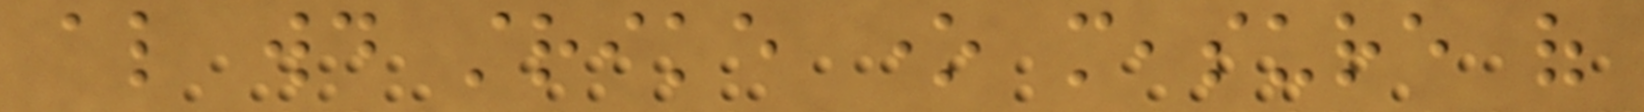also would strike one measure of
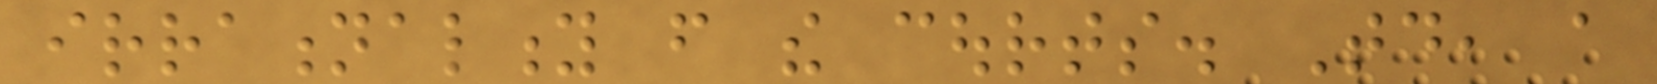irrationality from the courts. Today, a
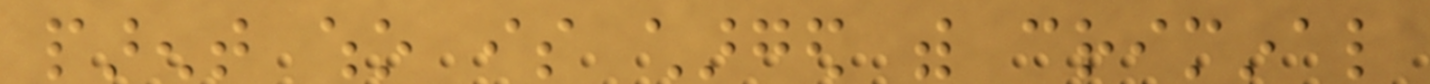parent who is charged with criminal
